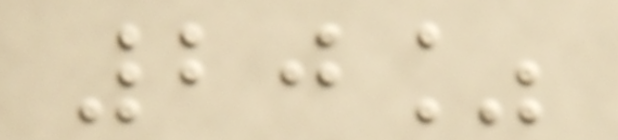20%
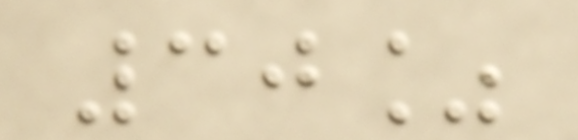30%
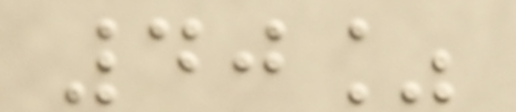40%
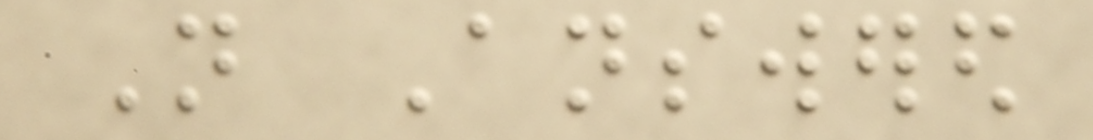Not Answered
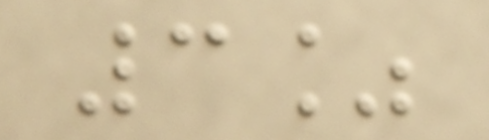3%
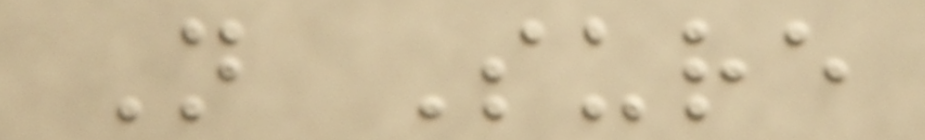Not Sure
